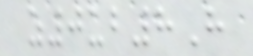z0ub8H
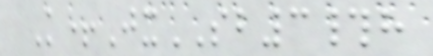K+JxSB3#h
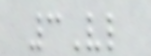3Vl
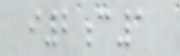i2c1
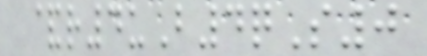&r4uB4qS0
